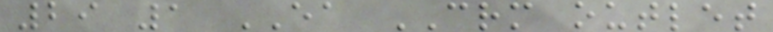29 1 EA CRM outlet
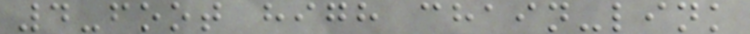4-foot high chain-link
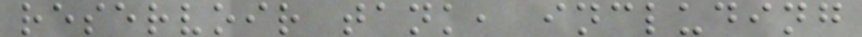reservoir tank, including
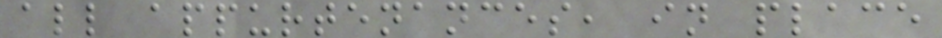all appurtenances, in place
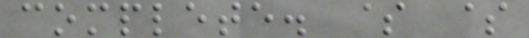complete. $ $
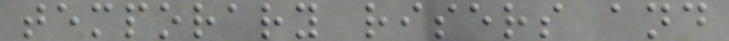temporary risers and
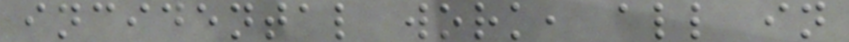incidental work, all in
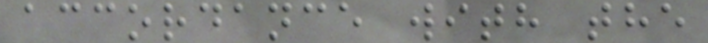accordance with the
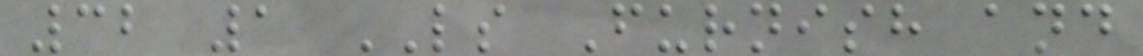32 1 LS Furnish and
